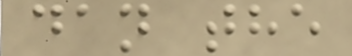dan the
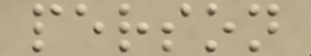person
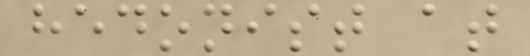hedonist at
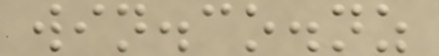win.co.nz
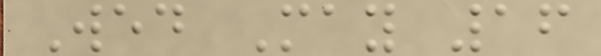Wed May 16
